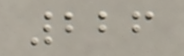226
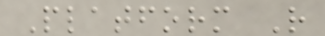Platform R
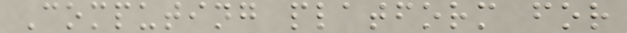Computing platform for
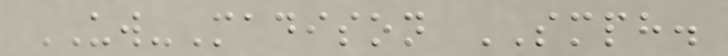UW-Madison SMPH.
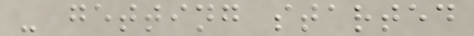- getting started
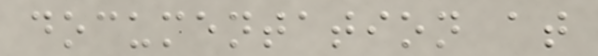documentation at
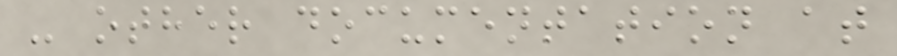- other documentation at
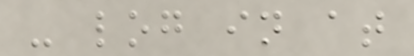- log in at
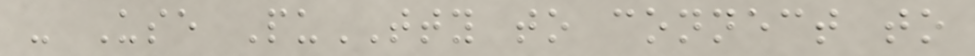- Use PuTTY to connect to
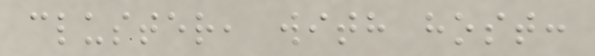cluster, with host:
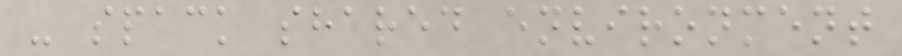- spack shared environment
